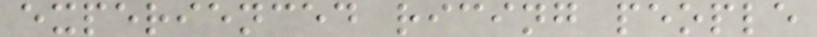experienced ricing people
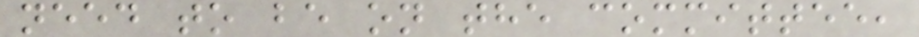need to be on the committee,
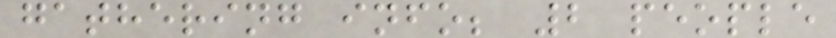gathering info; 2 people
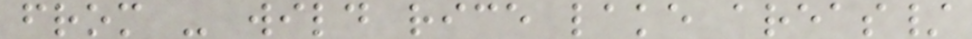from - wild rice lake areas/
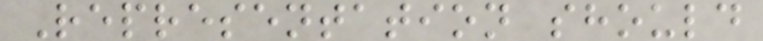Representation should
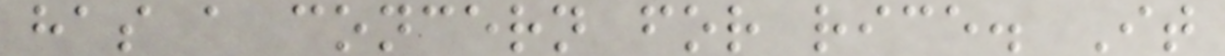has a concern for rice. It
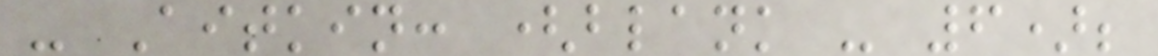- Aitkin: (blank - 6);
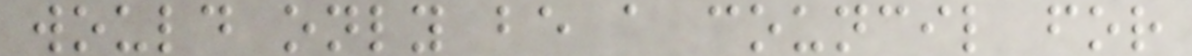would only be a council for
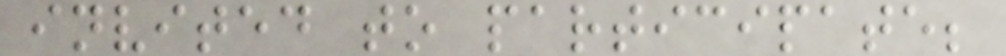invited to participate;
